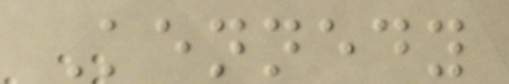Kennedy
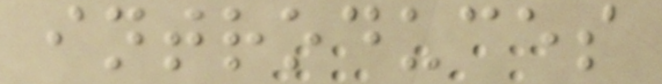introduces
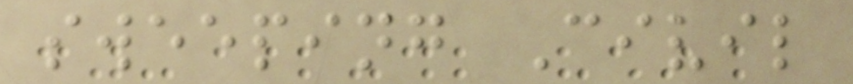sweeping Civil
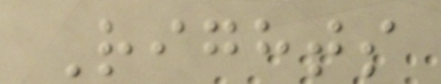Rights
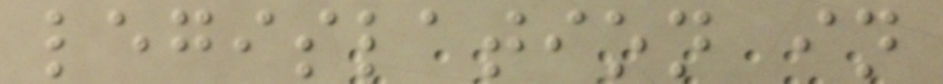legislation in
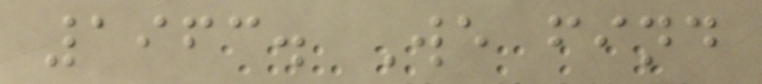1963. We find
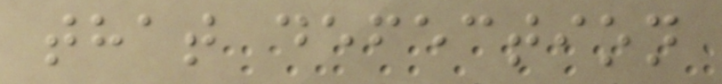that defection
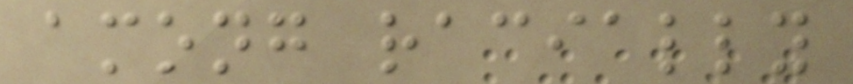among racially
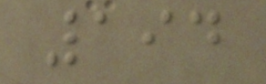194
